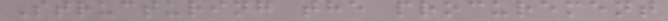Structuring the procurement
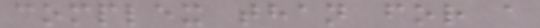complex than for a
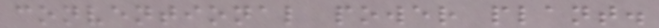conventional power plant.
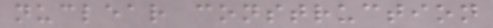nuclear construction
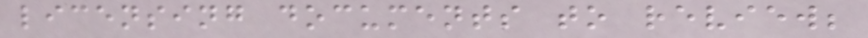licensing documents to review;
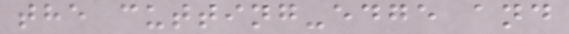the cutting-edge and
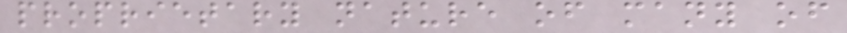proprietary nature of many of
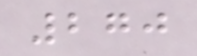270
